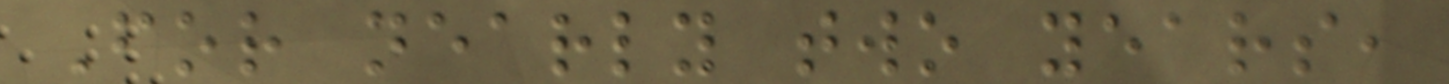For nearly two years,
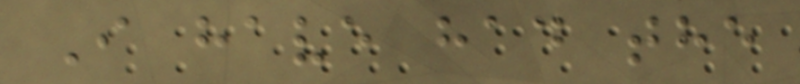I have had the
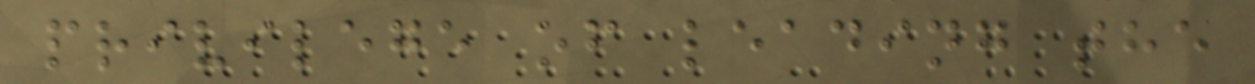privilege of leading the
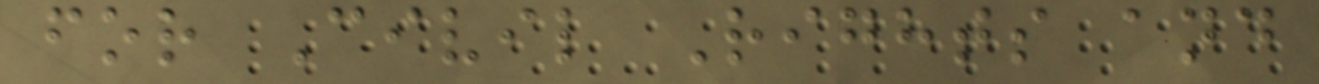for Civil Rights and
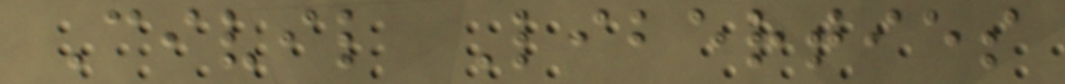Civil Liberties
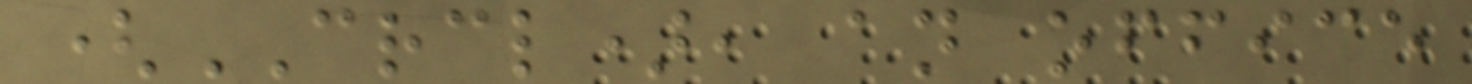(CRCL), an office
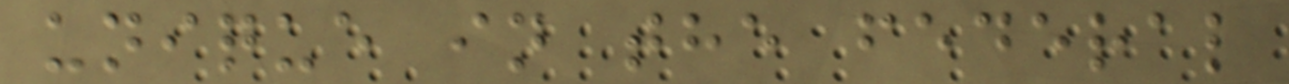unique in the federal
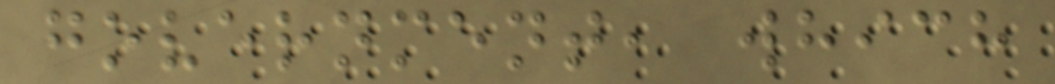government, which
